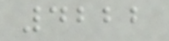4222
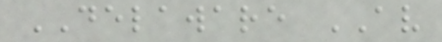DELAWARE AV
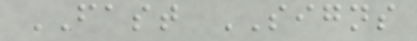FAST SIGNS
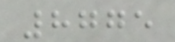8775
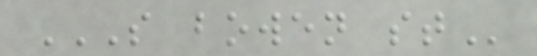S BOWEN ST
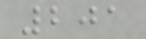201
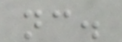nc.
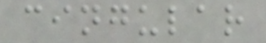cingular
